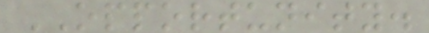OPPORTUNITY.
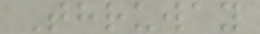Thruway
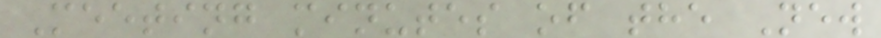Meeting minutes of the New
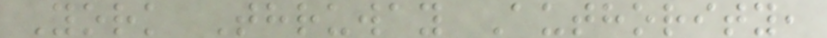York Thruway Authority,
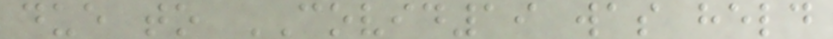due to COVID19 was held
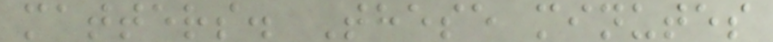matters. These minutes
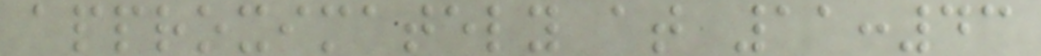approximately at 11:43
